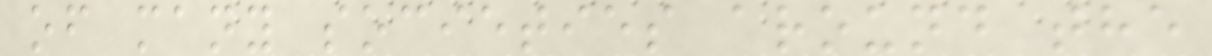of many societies around the
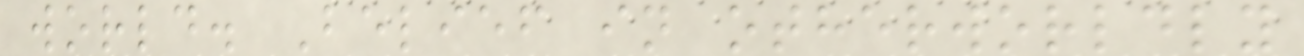world. Belief in otherworldly
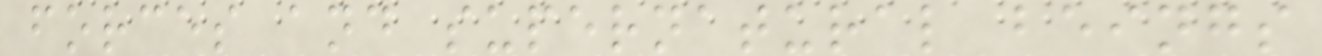forces and supernatural beings
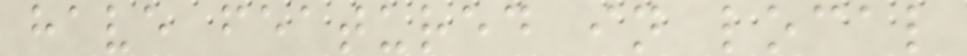have featured in local
